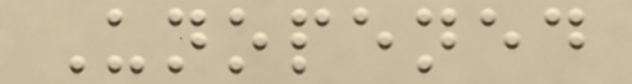Unopened
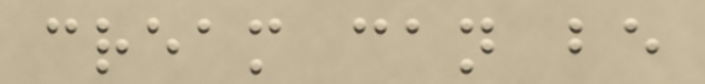cream can be
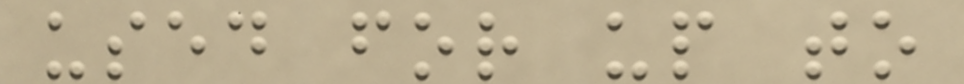used for up to
